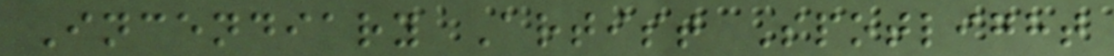Incendiary Artist Spotlight
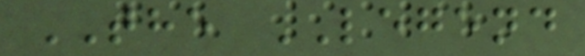THE LEGEND
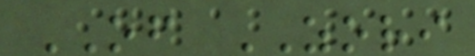OF ZORI
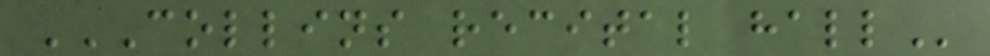COLLINS RECITAL HALL
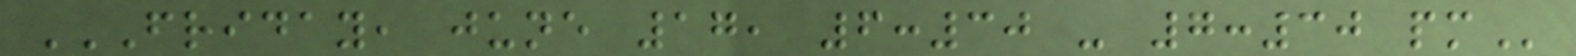FRIDAY, JUNE 17, 6:30 - 7:30 PM
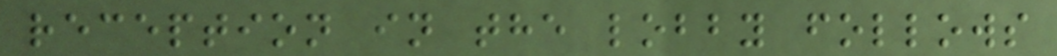reception in the lobby follows
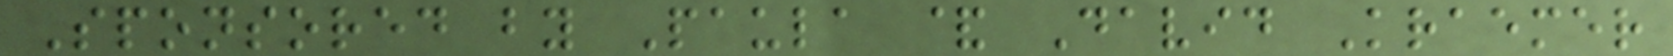Sponsored by Paula & David Kraemer
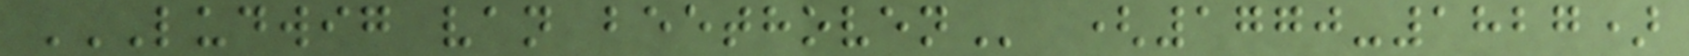LUDWIG VAN BEETHOVEN (1770-1827)
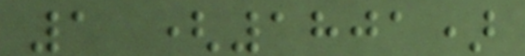1 (1801)
